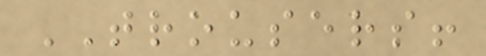TROUSERS!
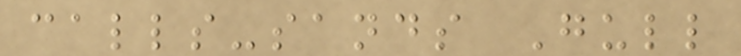calls-sands Gull
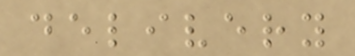delivery
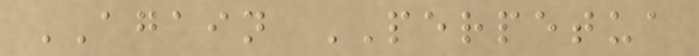AGAIN PERPETUA
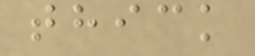thick
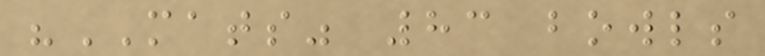"MATS" 83 bowls
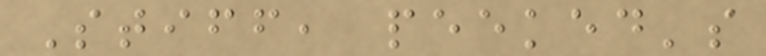Stiff, peeked's
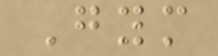Gym
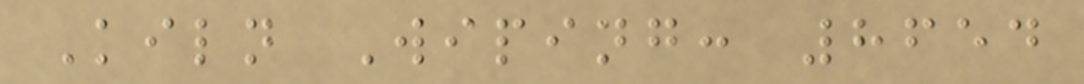Kiln Wiping: 8654
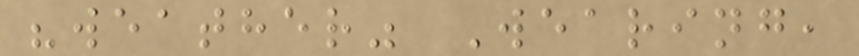"weather" Wearing,
